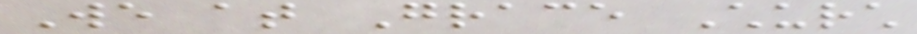We at Grace Church
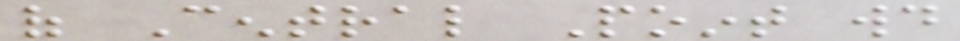of Central Point would
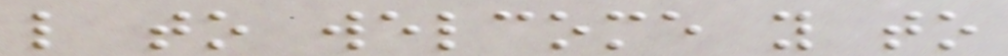like to welcome you to
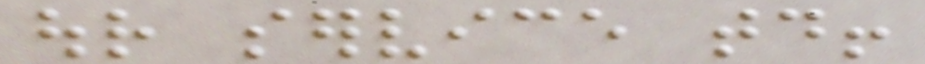our service today!
